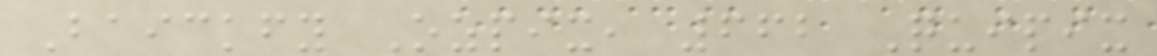Baickfy Ozpix, 662 Quipix
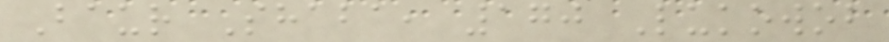Baur Shaba, 170 Lukowob
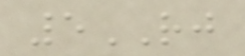5RJ
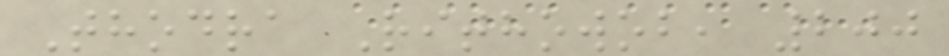Thodra Rithowob, 200
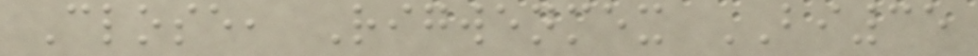Close, Rigwenmex BI35
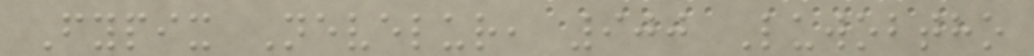Fypix Nevelur, 900 Luwobtho
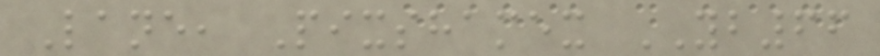Lane, Pixshamex YB66
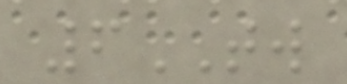6TW
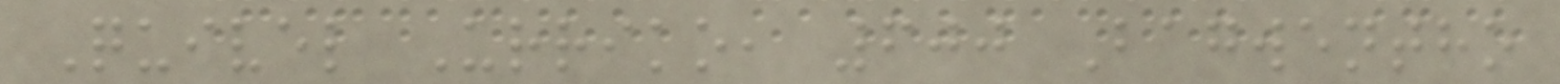Quivel Urriko, 600 Bagwentho
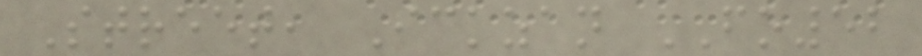Street, Ickzan FO52
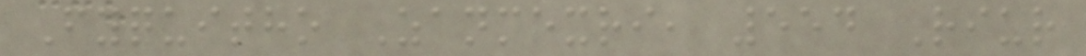Fyquitho Zanmexri, 554 Riur
